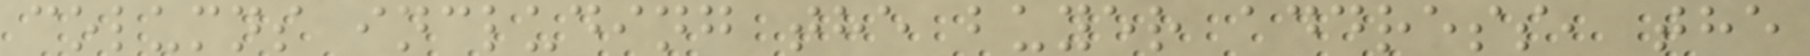columns including the buyer address, the
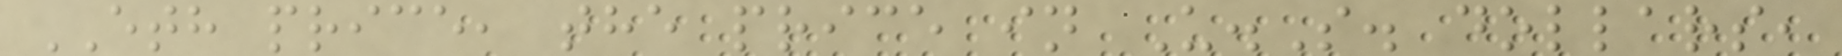ETH price, the price in U.S. dollars,
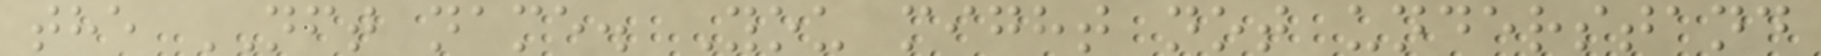the NFT name. You might not understand
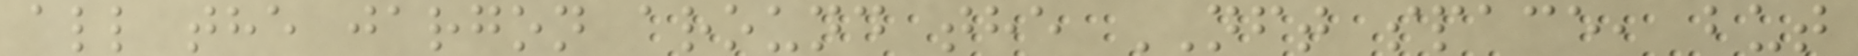all the jargon around the NFT space, but
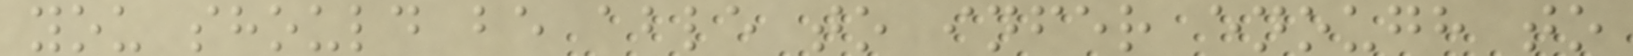you should be able to infer enough to
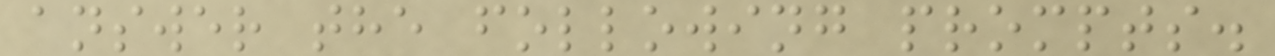answer the following prompts.
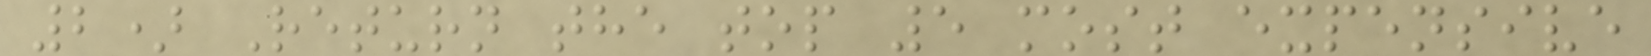2) Return the top 5 most expensive
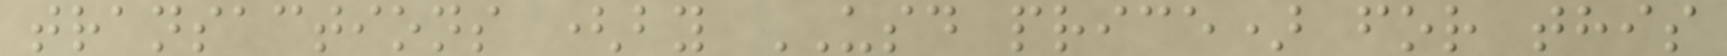transactions (by USD price) for this
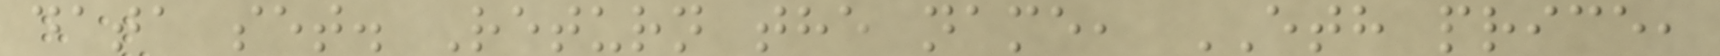data set. Return the name, ETH price,
